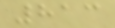813
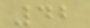42
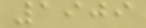1909
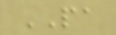PA
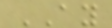AY
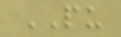PU
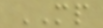MP
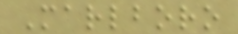Marlboro
